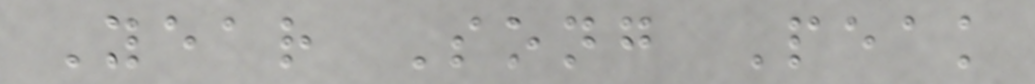Year Song Peak
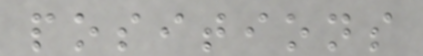positions
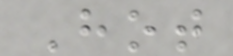Hot
